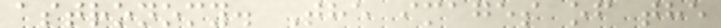astronomy. The images of the
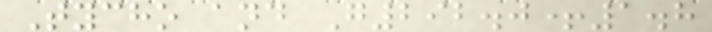Tycho and G292.0+1.8
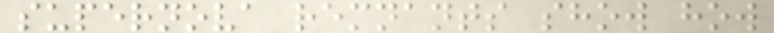supernova remnants show how
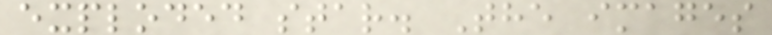exploded star. The images
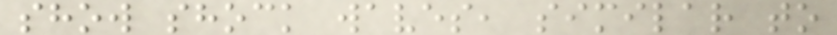show shock waves, similar to
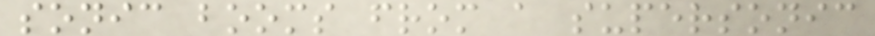sonic booms from a supersonic
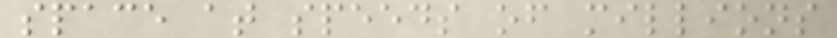space at speeds of millions
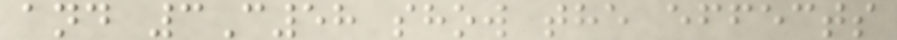and 3C58 show the effects
